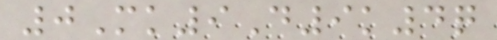0Mk9D9k4q
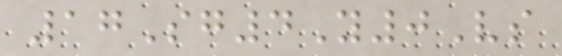17Sg4Y0Vs
